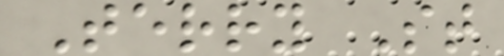Terry St
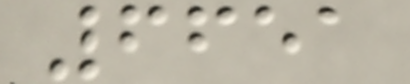6651
